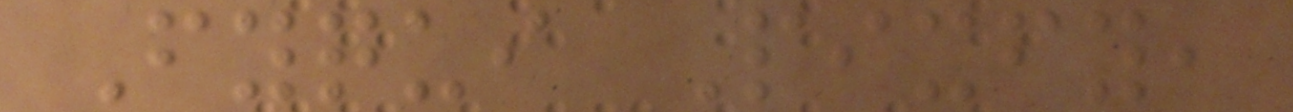Fyqui Pixfy,
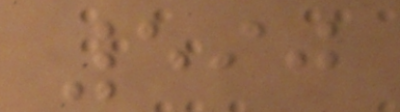590
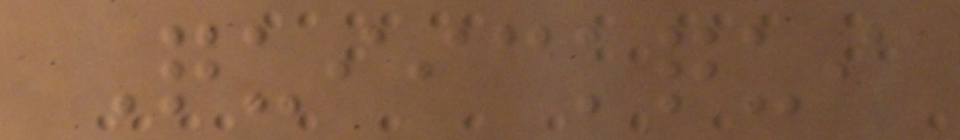Quiickqui
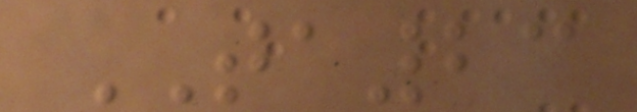TA23
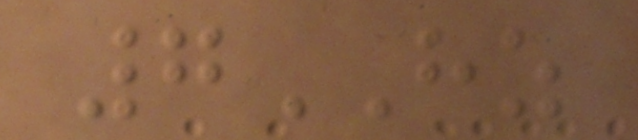7HZ
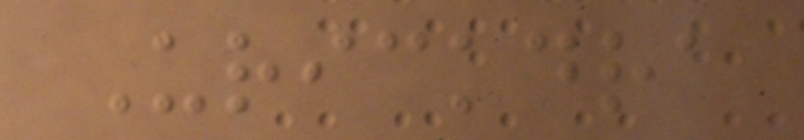Urickdra
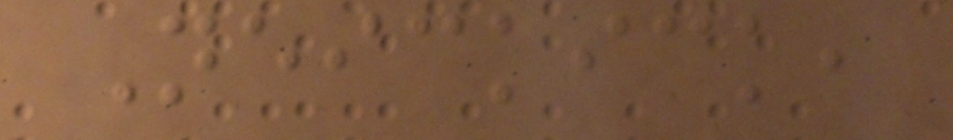Neickick,
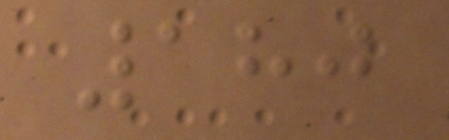180
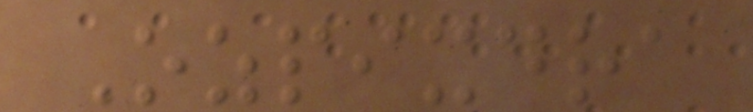Ozpixdra
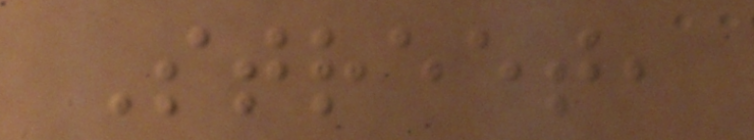Street,
